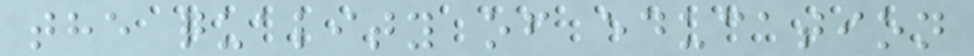the quality of education
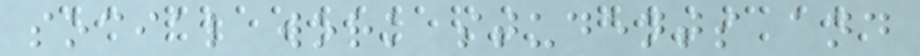social work students and
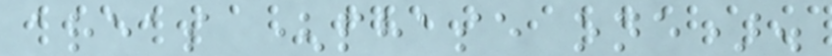areas (phase one).
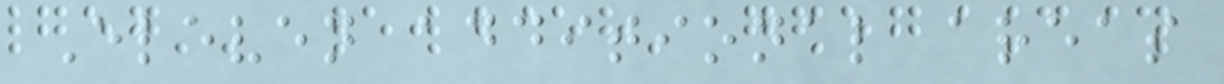Eleven additional areas
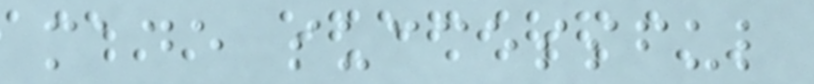made successful
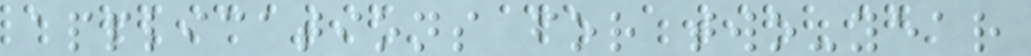applications for two-year
